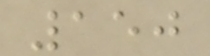150
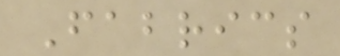Fabrics
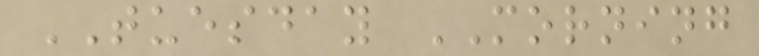TUESDAY MORNING
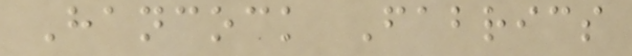Hancock Fabrics
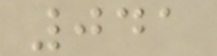041
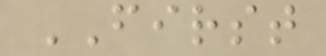FIRST
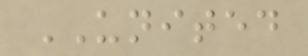UNITED
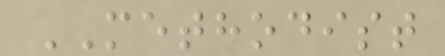METHODIST
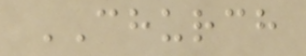CHURCH
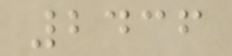2436
